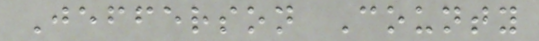Jefferson County
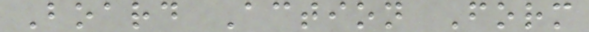Board Action Form
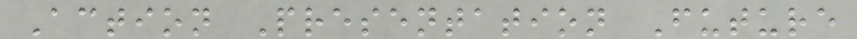Action Presentation Future
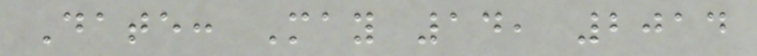Date: May 14, 2014
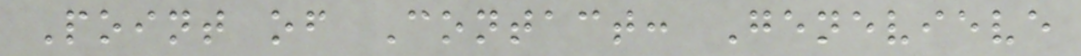Point of Contact: Genevieve
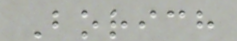Borich
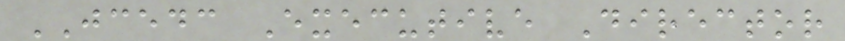JCEDC Executive Director
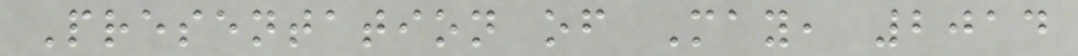Presentation of May, 2014
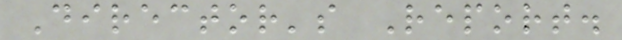Director's Report.
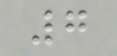7
